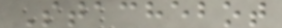Stachebot
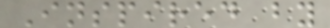Inspired by
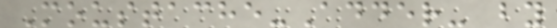Moustache-Adder- by
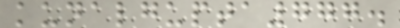kunalgupta777.
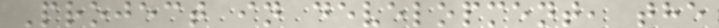Project in development, the
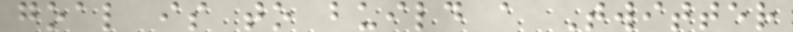goal is to build a Twitter
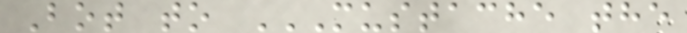Bot to MUSTACHE THE
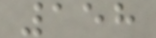158
